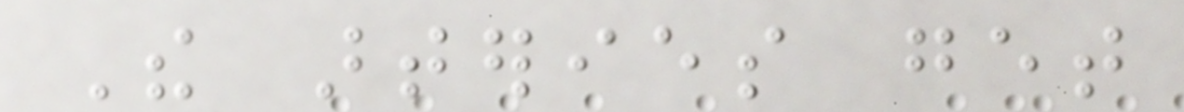The arteries get
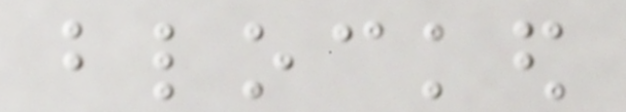blocked
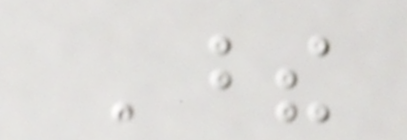These
